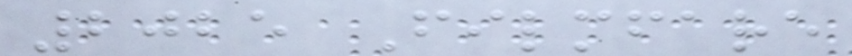2025 Filmfare
